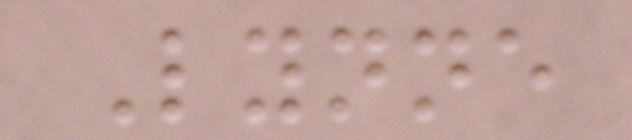Lynne
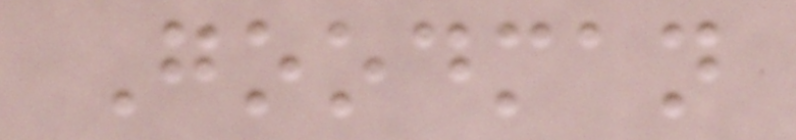Goodman
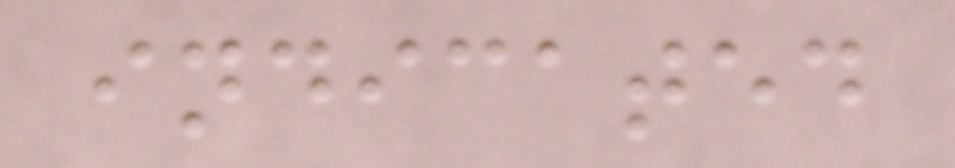indicated
